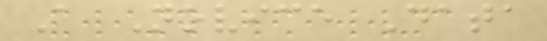A Novice Data
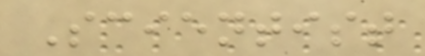Scientist
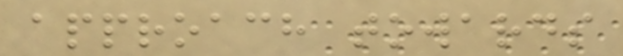approach towards
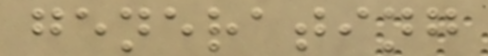generating
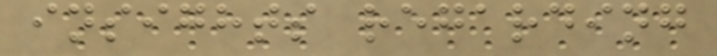insights regarding
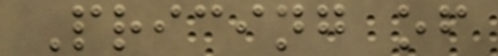Pricing of
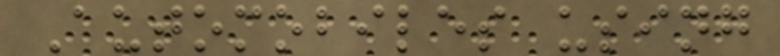Automobiles using
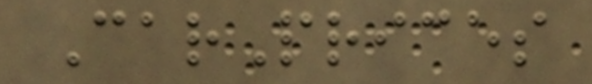CarPrices
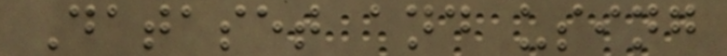Dataset and using
